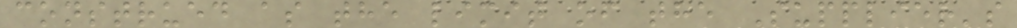construed as the limit of the Supplier's
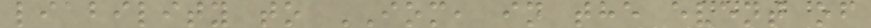liability to IOM, in the event of
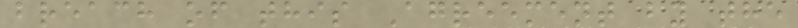breach of this Agreement by the
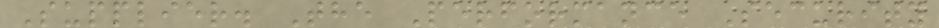Supplier. The Performance Security
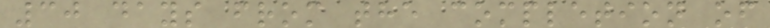30 days from the completion of
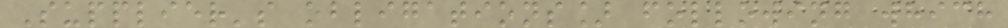Supplier's obligations] following which
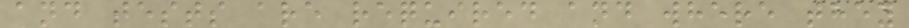and tests are required and where they
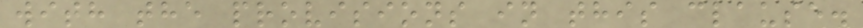with the provisions in this clause.
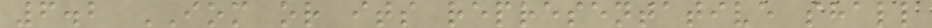6.2 IOM or its representative shall
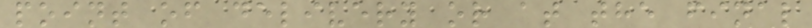point of delivery or at the final
